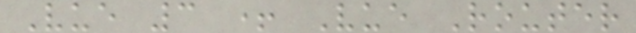Vue 3 + Vue Router
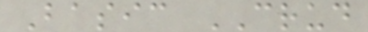Basic CRUD
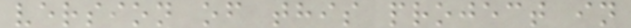version of this project in
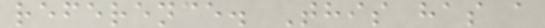reference. This has a
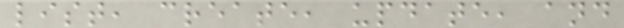list, create, update, and
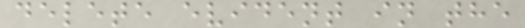delete evident in the
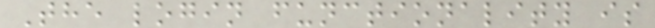The login functionality is
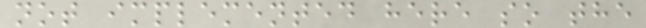not implemented here so the
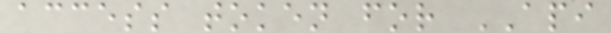access token for API
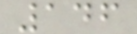146
